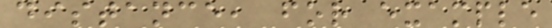distance, for example
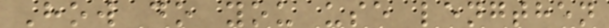How do you use lengthen
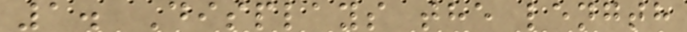1. Displays the length
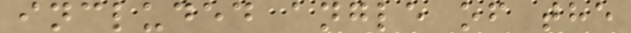included angle of the
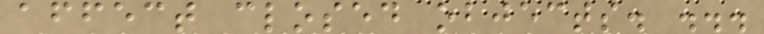affect closed objects. ...
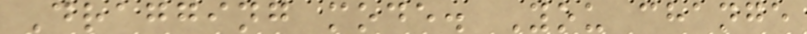Dragging mode. You change
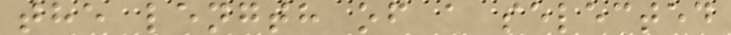the length of a selected
